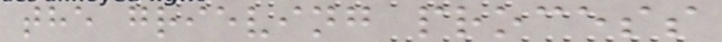the grieving process
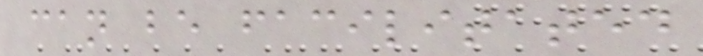can be facilitated
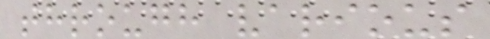through various
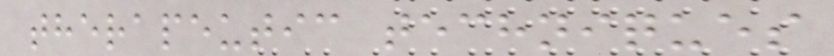therapeutic techniques
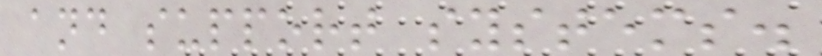and support systems.
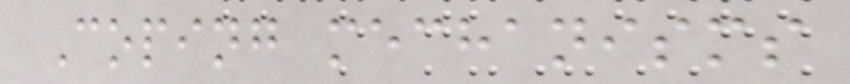Coping mechanisms
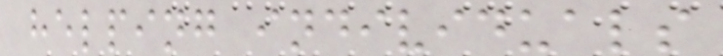helping individuals
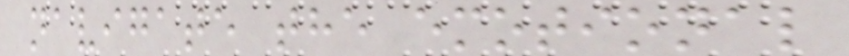navigate the emotional
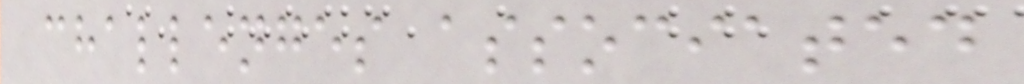challenges associated
